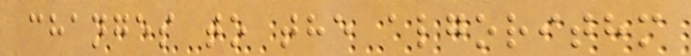changes to the algorithm
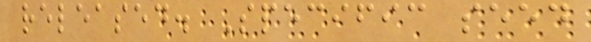released. Specific seed
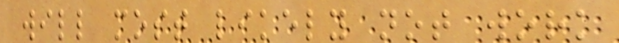will most likely not work
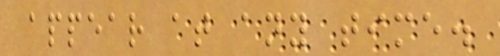appear at any time.
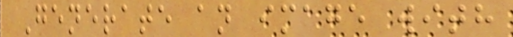Generate an image with
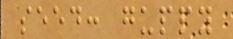seed: guppy
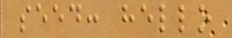seed: hello
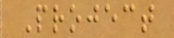Project
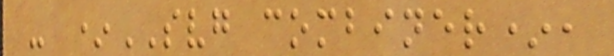- *SVG combiner*,
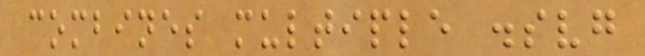combines multiple .svg
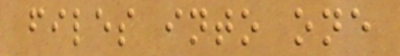files into one
